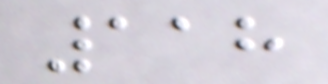118
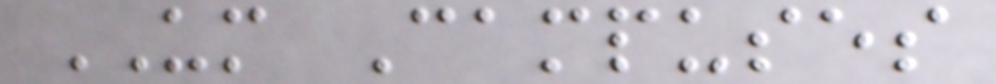UM Campuses
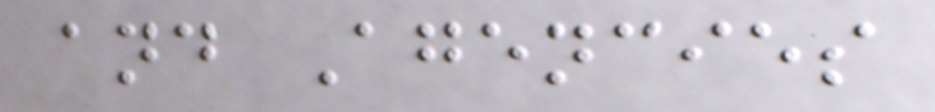and Agencies
